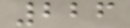226
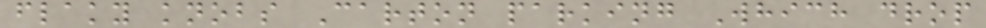flaky knobs Carton parking Which drop
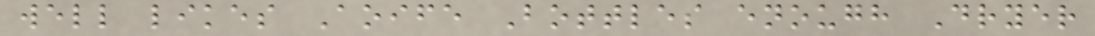well likes Aoife Bottles enough Dryer
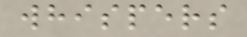whispers
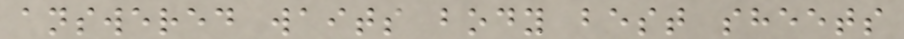answered waits body best sheets
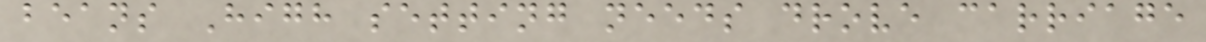beans High setting needs drove carriage
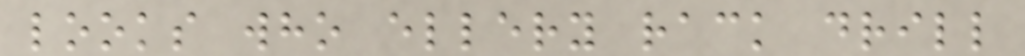looks who ellery rack drill
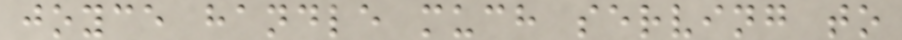joyce handle much serving to
